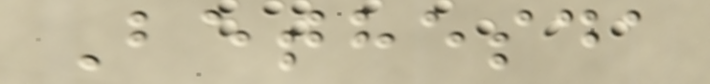Bethesda
